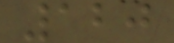120
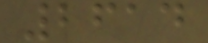2614
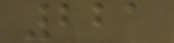221
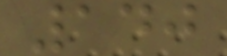140
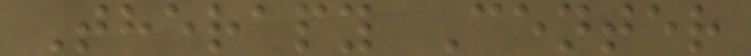Therapy Center
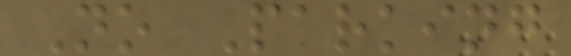No Parking
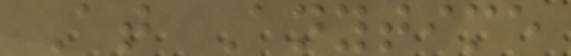At Anytime
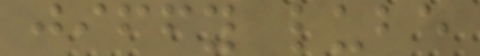jiffy lube
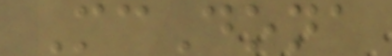McDona
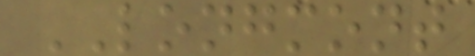LONGMONT
